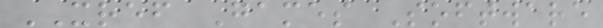XREF Games Software
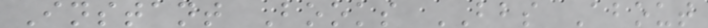Instant Books BBS About
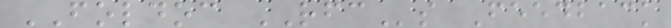FOLDOC RFCs Feedback
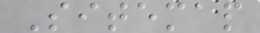Sitemap
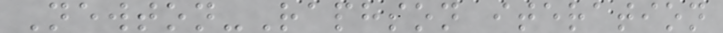Newton-Raphson iteration
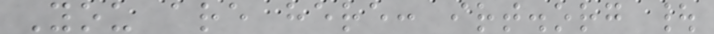You are here: irt.org |
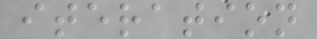iteration
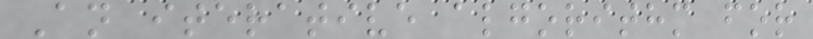An iterative algorithm for
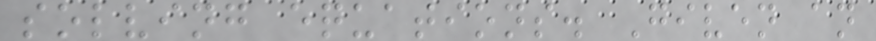solving equations. Given an
